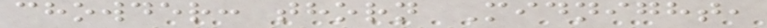chowder: thorn Midnight,
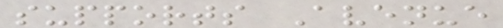supports Avenue
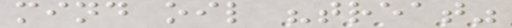mind oil "treat"
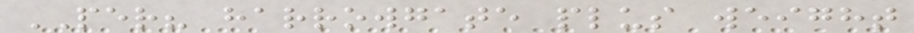PER? harrowgate plus weight
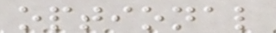optional
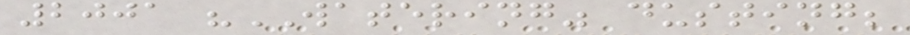2001 "WATERING" dusting;
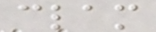clam
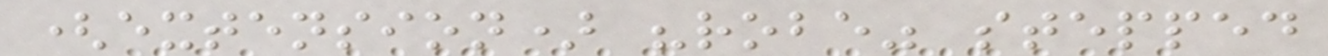(extension) "robe" stepped
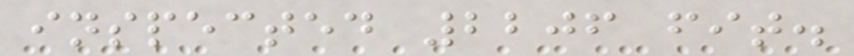inspected 2206 fit.
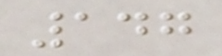147
